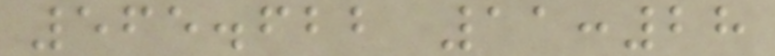565.622 11:28
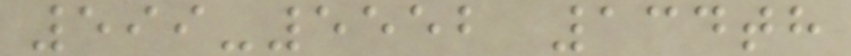599-5552 134th
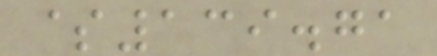$139.71
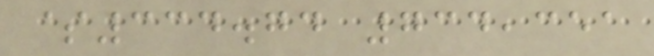$334.74 734,351
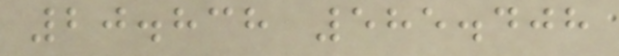20.838 585.408
